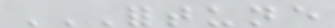FORTUNE
